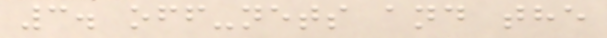3. off-nets and the
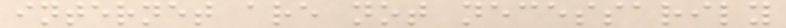internet are not necessarily
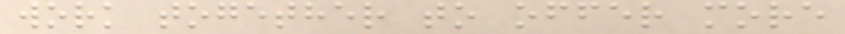work together to offer more
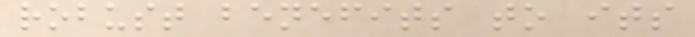robust benefits to its
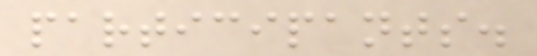participants.
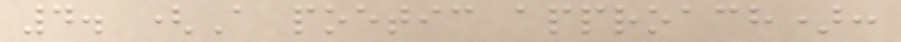4. (A poetic approach):
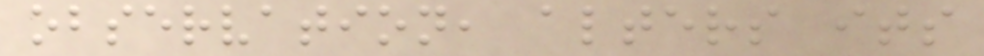observation, alters its
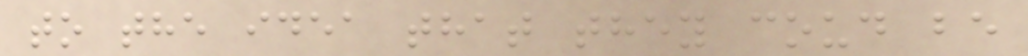to the idea that they coud be
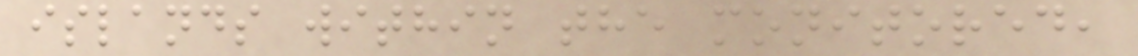islands within the monitored,
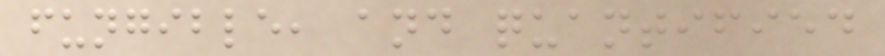fungible, and quantified
